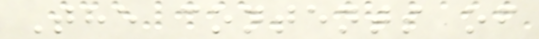The contents of
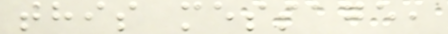this message,
